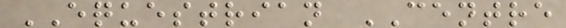EQUESTRIAN CENTRE
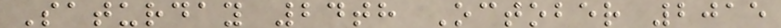Saturday 24th October 2015
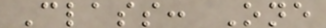Class: One
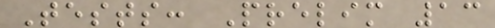Tests: Prelim 13
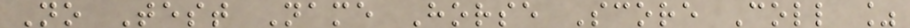No Test Name Horse Score Coll %
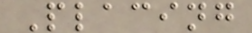Placing
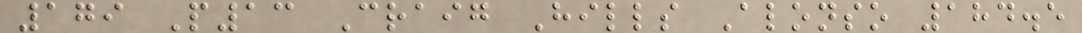179 P13 Craig Hills Alonso 184.5
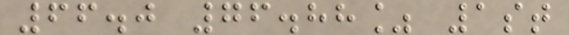66.0 76.88% 1st
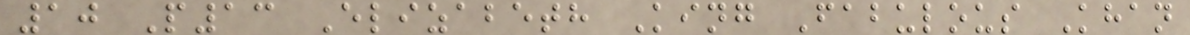10 P13 Elizabeth King Fabulous Khan
